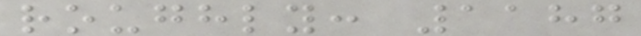roughly: 1187
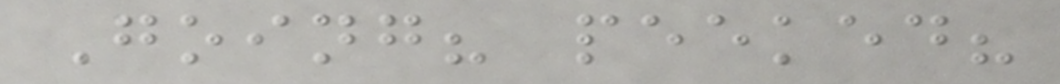Going? peeked?
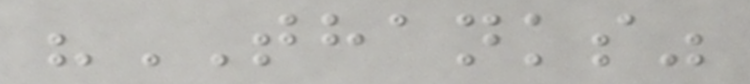"THANKS"
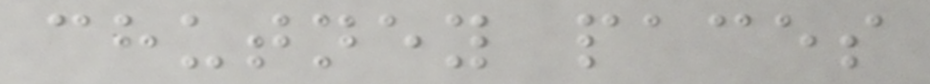chutney paces
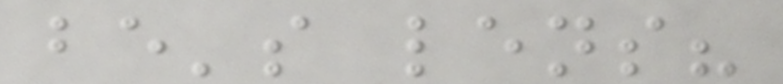be's lens?
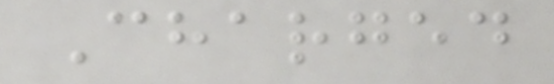Charged
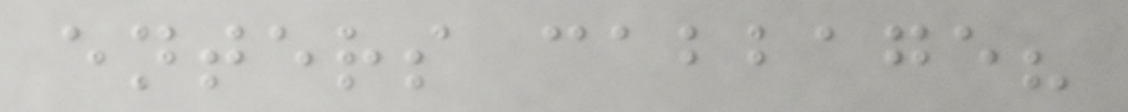enters cabbage?
